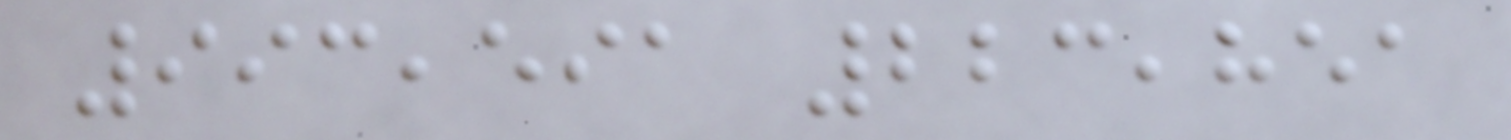993,591 223,851
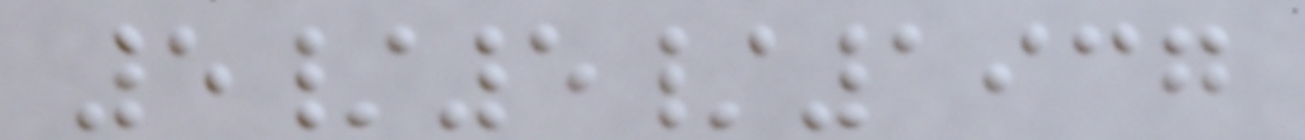5/5/1937
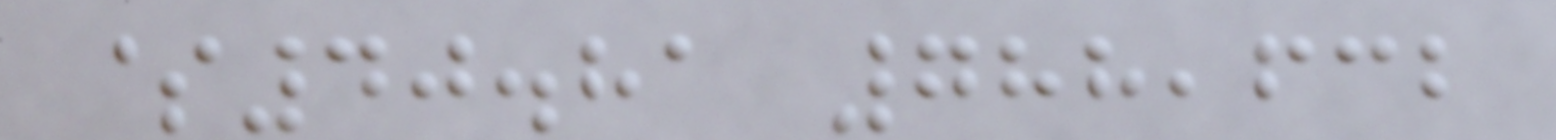$40.81 788,632
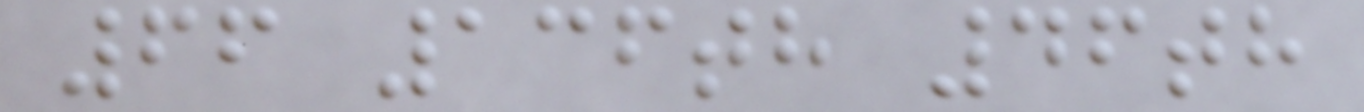66 136th 46th
